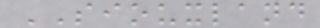SIOUXLAND
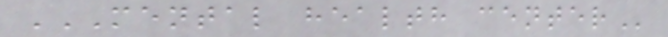MENTAL HEALTH CENTER
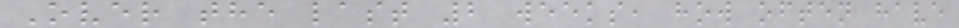Over the last 2 weeks, how often have
